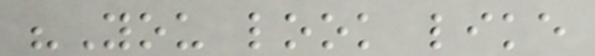"You look like
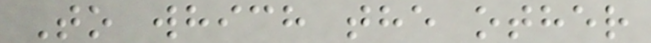To which the other
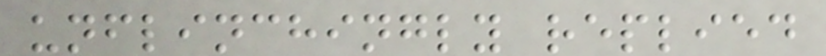unflinchingly replied
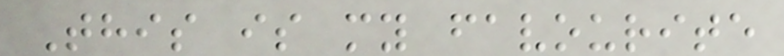This is my favourite
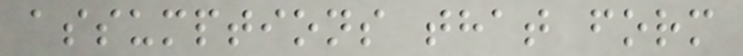assumptions that form
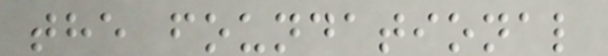the foundational
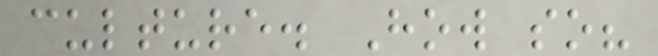culture. How so?
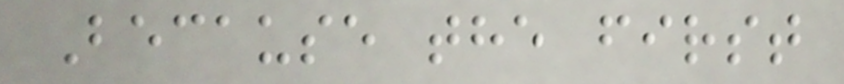Because the first
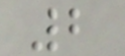2
